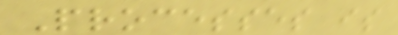Processes is
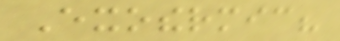Exothermic?
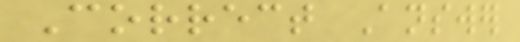Correct Answer
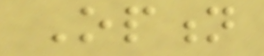Option
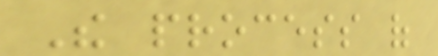The process of
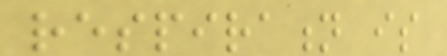respiration is
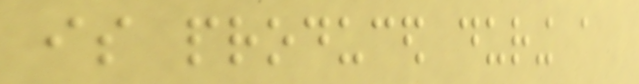is produced during a
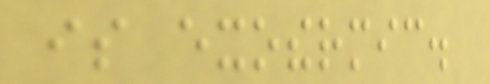is exothermic.
